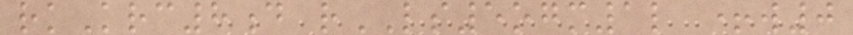rkKrc8d rLS5ogm1l +w0
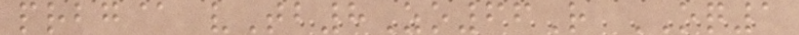prbg@ vTb8Zo66R OQ1
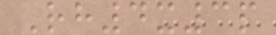Rh4x3p
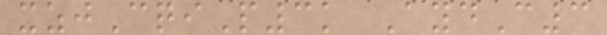xzjCqiP3k AydC3
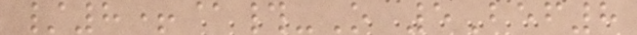/8+@#-O 5Bef8
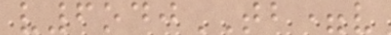v6odjTB=v
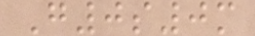G0s0m
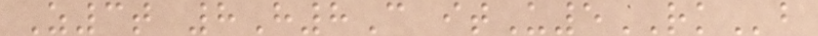Z3t 8H8C itU5RKb
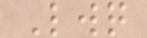Lwq
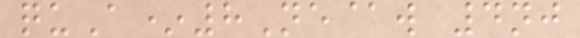quA*8Ne@w 4nj
